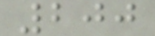200
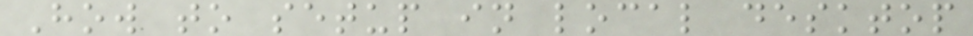How to setup in local desktop
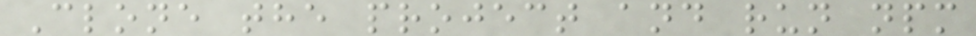Clone the project and run npm
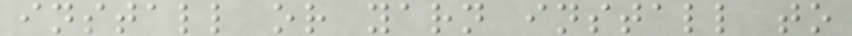install or yarn install to
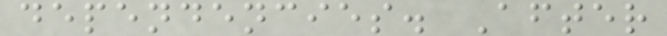dependencies. After
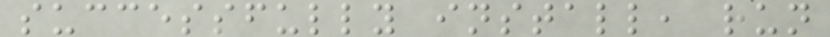successfully install, run
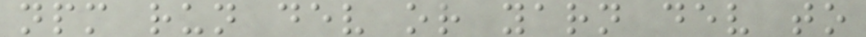npm run dev or yarn dev to
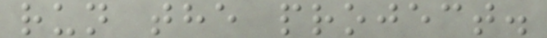run the project.
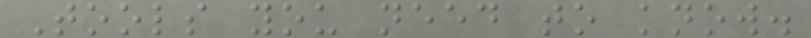Tools you need to know.
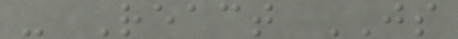- React JS
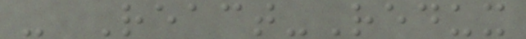- React-Redux
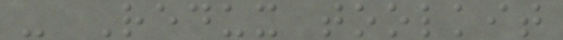- Redux toolkit
